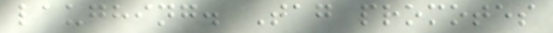laughing. Tag promotes
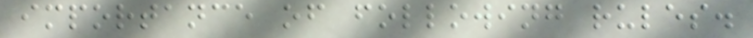importance of following rules.
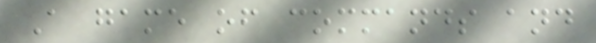A game of commands and
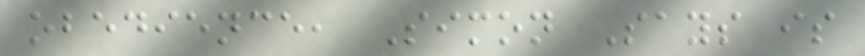obedience, Simon Says is
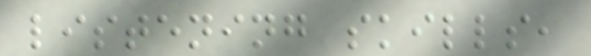listening skills,
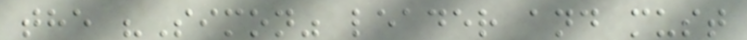the "Simon" leader and must
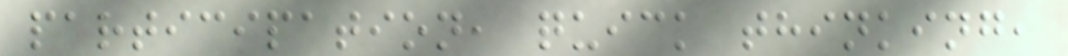participation, quick thinking,
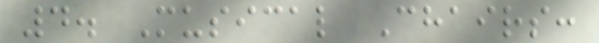4. Musical Chairs:
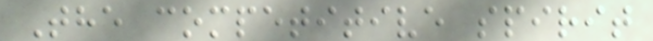The competitive spirit
